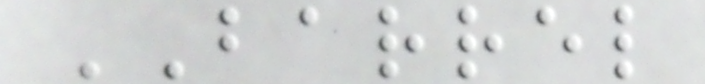BARREL
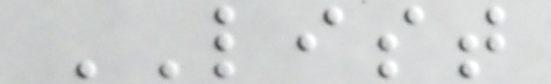LIST
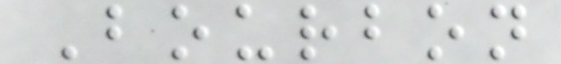Bourbon
